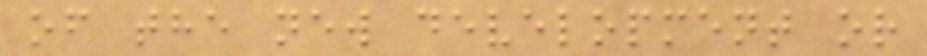of the new development or
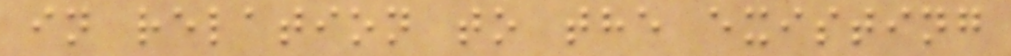in relation to the existing
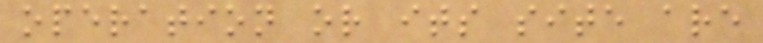operation or its site are
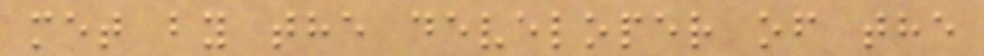met by the developer of the
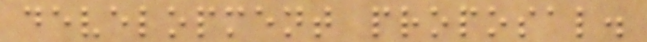development proposal.
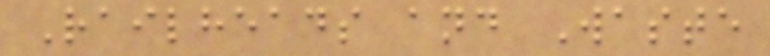Railheads and Waste
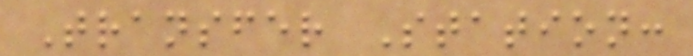Transfer Station:
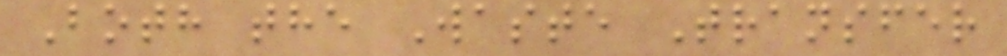Both the Waste Transfer
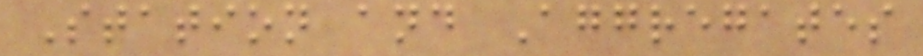Station and Aggregates
